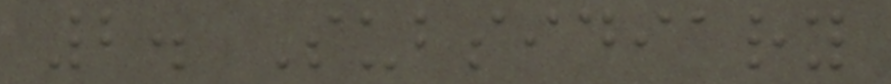2. Subsidiary
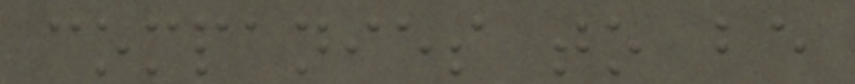companies to be
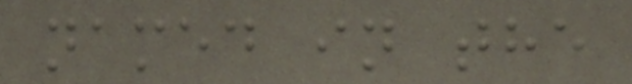named in the
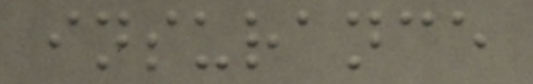insurance
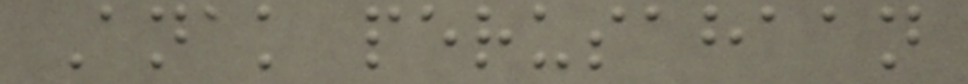Anak perusahaan
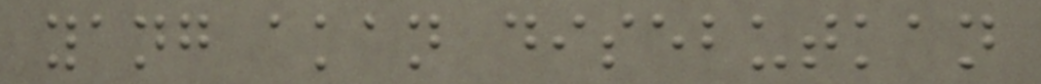yang akan disebutkan
